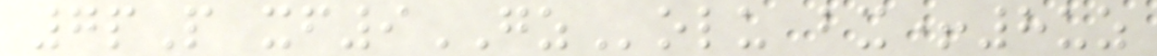7pP xf9GZolu bx+8uz
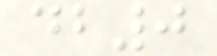db0
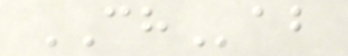CHab
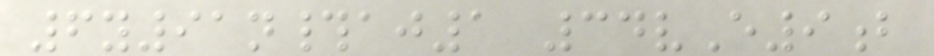6y91n#aj1 34vE9b
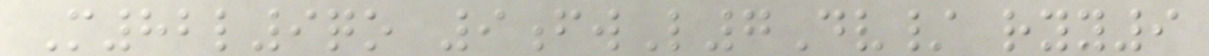M82l9qo 9fwL7Dv/ ryy9
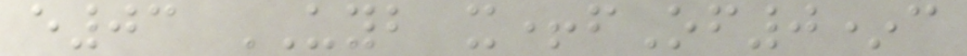e03 UYB x+fOf0*c
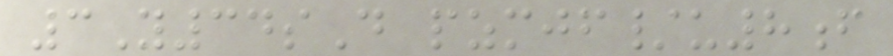3Y34sD pzmjf/u8f
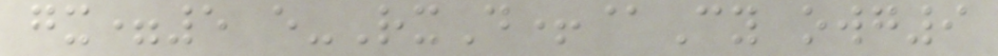gx=5 e-RxD+@Cy owg9
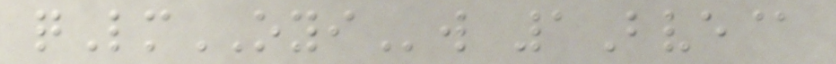qLmOYIw 1Bve@
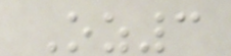Oz3
